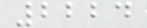2224
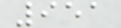951
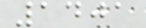1401
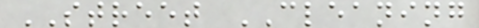STREET CLEANING
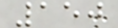150
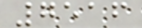7516
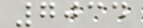7034
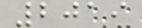2019
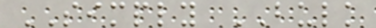SIMPLY BULK
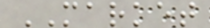MARKET
